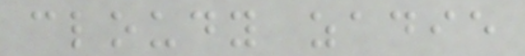cloudy zadie
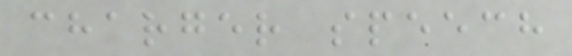charger speech
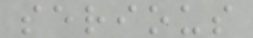serious
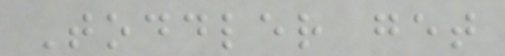Toddler get
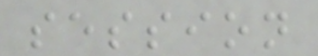session
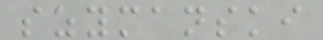szymanski
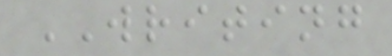WRITING
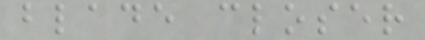blade closer
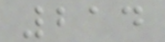214
